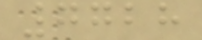7728
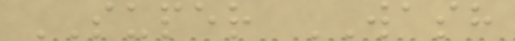SUPER WASH
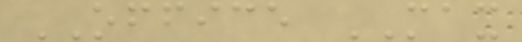OFFICE MAX
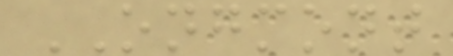ONGMONT
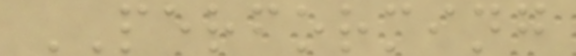PERFORMING
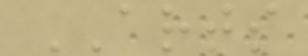ARTS
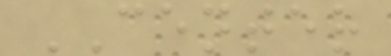CENTER
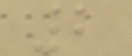2
